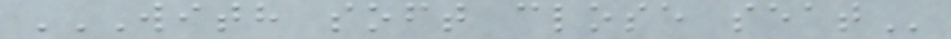WITH SOFT CLOSE SEAT
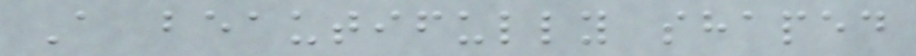A beautifully shaped
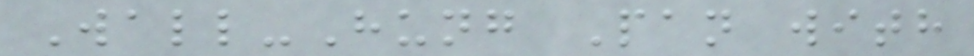Wall-Hung Pan with
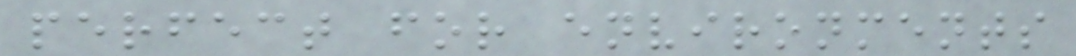perfect for environments
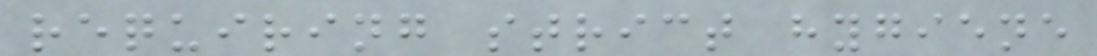requiring strict hygiene
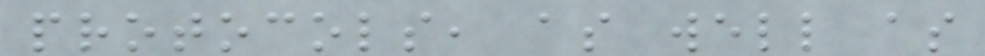protocols, as well as
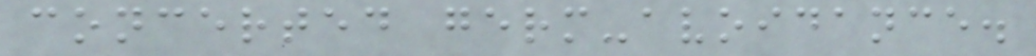concerted germ-avoidance.
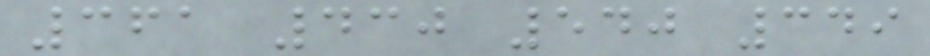361 430 540 349
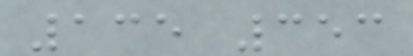135 353
